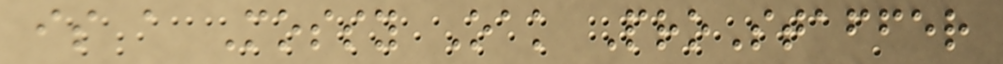is a Mossy Oak ProStaffer
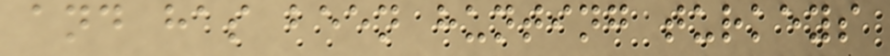and has been hunting turkeys
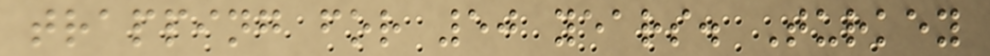trapping for 50 years. Turkey
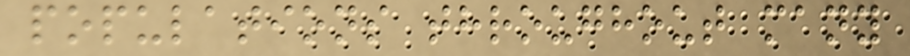populations throughout many
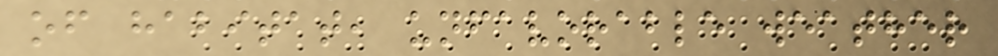of habitat, unfavorable weather
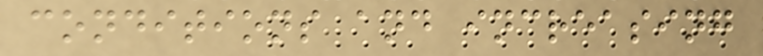conditions and increasing
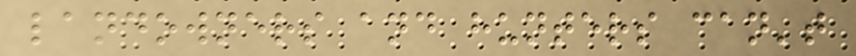landowners and hunters can't
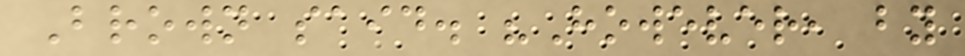Brown said. "However, by
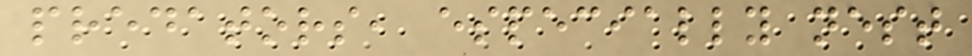predators, especially nest
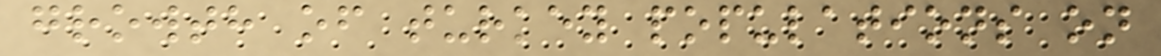growth of turkey populations on
